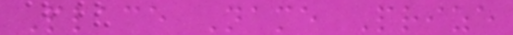Place Name Prize
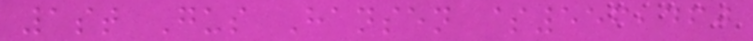1st Gus Hansen $556,460
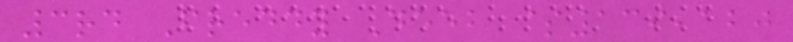3rd Freddy Deeb $139,120
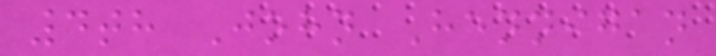4th John Hennigan
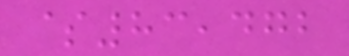$83,472
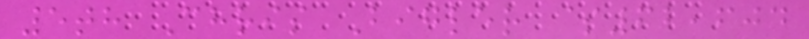5th Chris Bigler $62,604
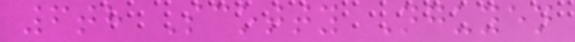6th Scotty Nguyen
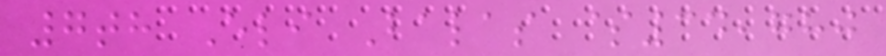7th Eli Balas $34,780
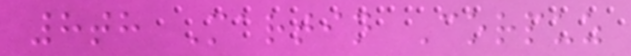8th Martin Corpuz
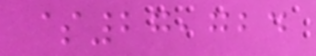$27,724
